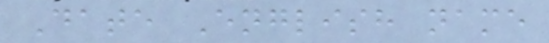Date English name
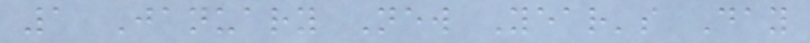1 January New Year's Day
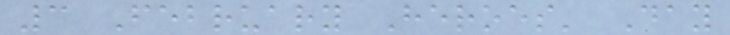3 February Heroes' Day
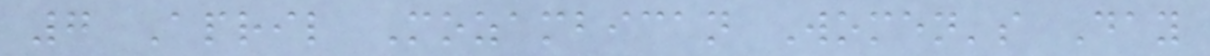7 April Mozambican Women's Day
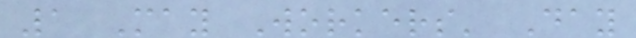1 May Workers' Day
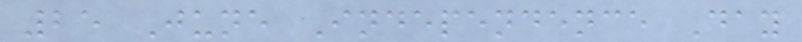25 June Independence Day
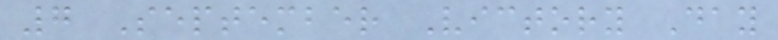7 September Victory Day
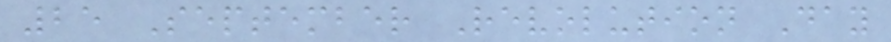25 September Revolution Day
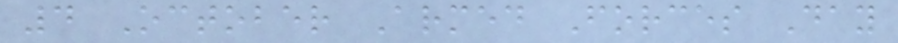4 October Armed Forces Day
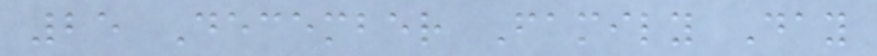25 December Family Day
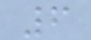6
